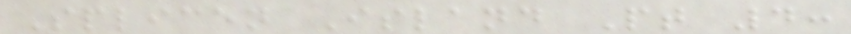Splicen Island Pt 4:
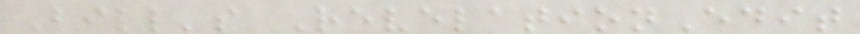Bill's RevelationEdit
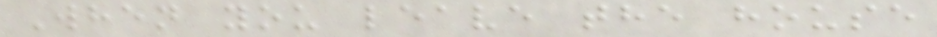When you leave the house
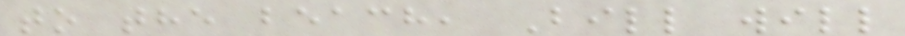to the beach, Bill will
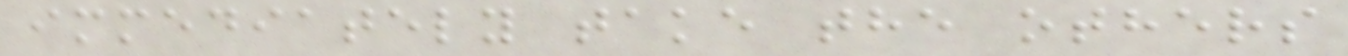immediately take the others
